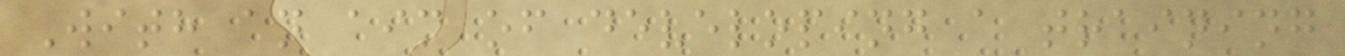With an aim of developing a training
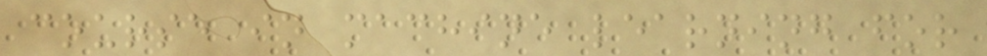course in machine learning for
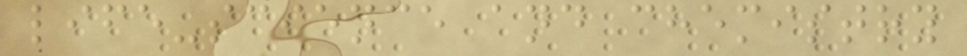life-science and chemistry
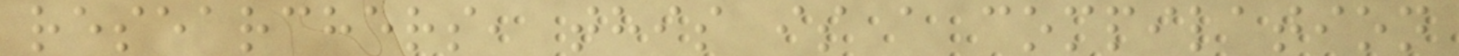researchers, this is a compilation
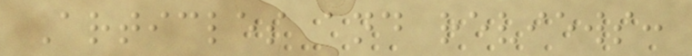Articles and reviews:
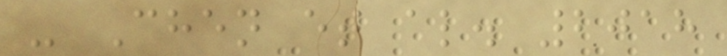- Chen et al. 2018
